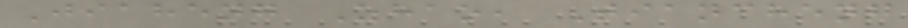Jiaheng Zhao, Tiancheng
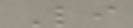Li
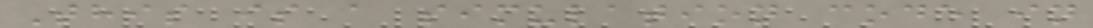This is a simulation code in
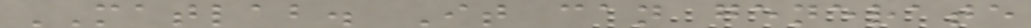MATLAB. It can generate
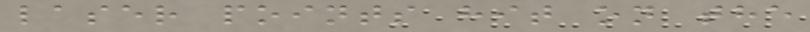laser points hit on the
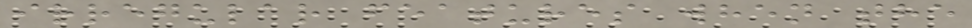irregular features when the
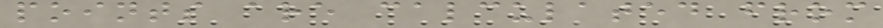points are calculated from
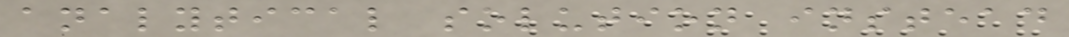analytical solution instead
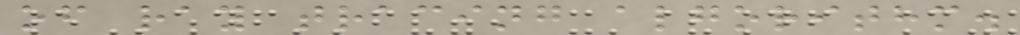of ray tracing algorithm.
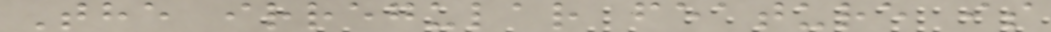The irregular feature is
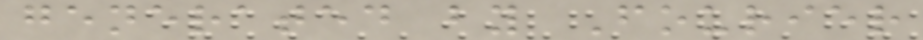generated by Fourier
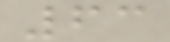63
